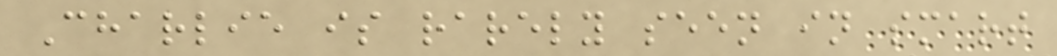Charlie is rarely seen in smart
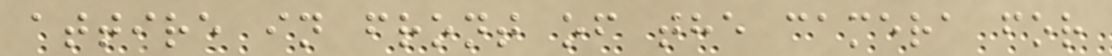attire in front of the camera for
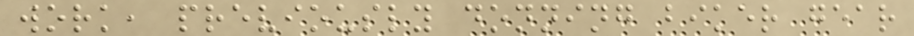work, previously donning biker gear
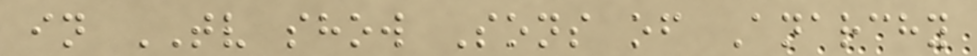in TV show Sons of Anarchy
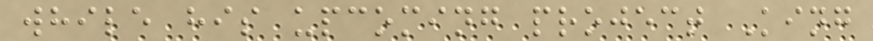while his upcoming project King
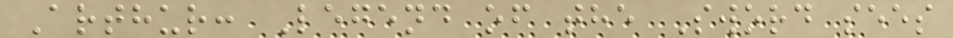Arthur: Legend of the Sword sees
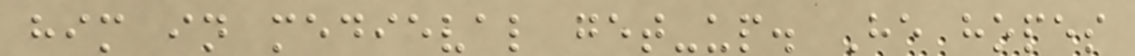him in medieval get-up. He hopes
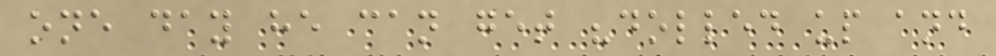one day he can get "dolled up and
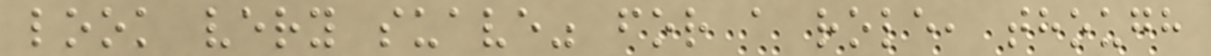look very suave" for a role, though
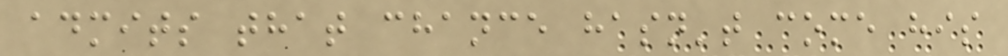admits that chance hasn't come his
